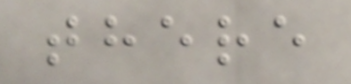there
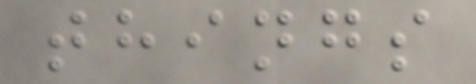things
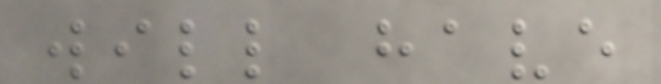will have
